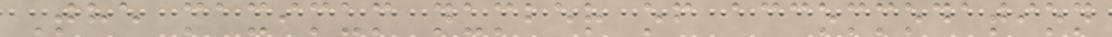The maximum number of accommodation
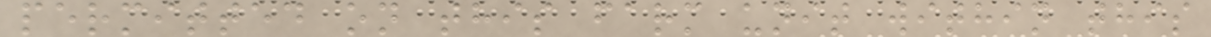permitted on this farm unit within this
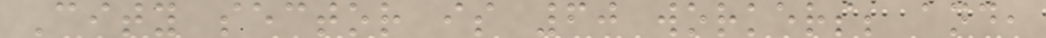City sector is 60 workers; and,
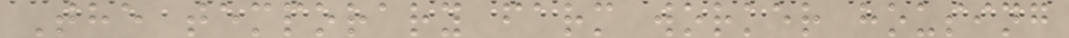The temporary farm worker housing
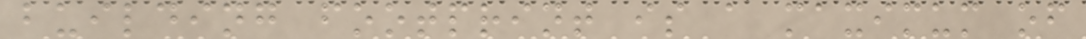building footprint is a maximum of
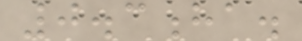0.3ha.
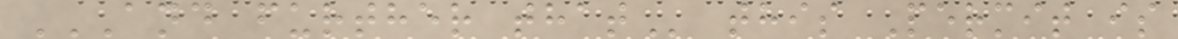AND FURTHER THAT this Permit is
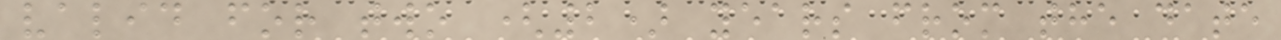valid for two (2) years from the date
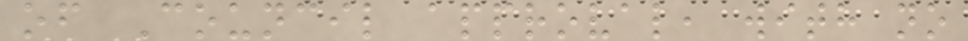of Council approval, with no
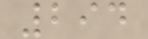294
